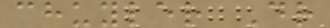chuyler Dr
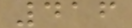416
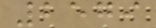2579
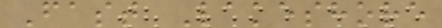Fast Lakeshore
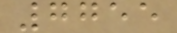7755
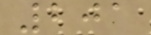201
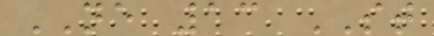NE 13 ST
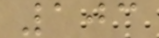103
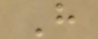H
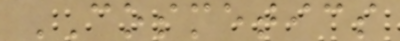COSMETICS
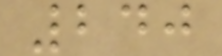240
